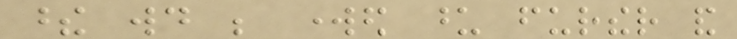these would be worked upon further and
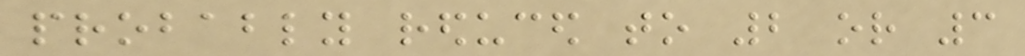probably reduced to 2 or 3
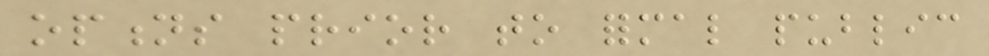options prior to formal public
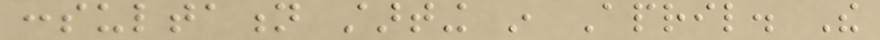consultation starting in April. The
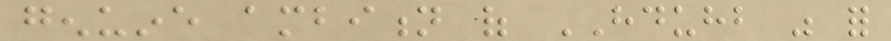genuine ambition of HDUHB was for
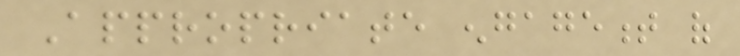Appropriate engagement of
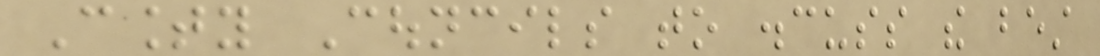County Councils to discuss the best
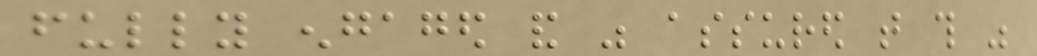fully engaged and was assured that this was
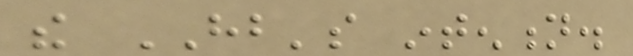the HB's intention.
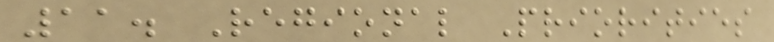11. Regional Priorities
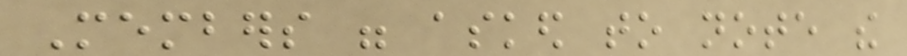Members were asked to note the
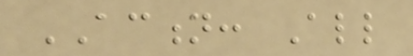ACTION: All
